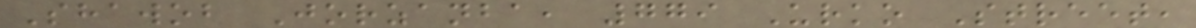Shawob Jorzanba, 779 Urko Street,
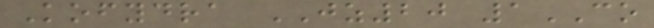Kofydra JZ20 1CO
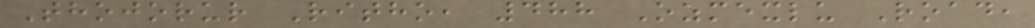Thojorur Ritho, 488 Ozmexlu Road,
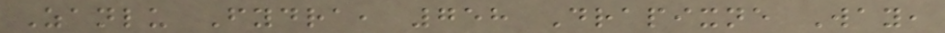Zanlu Fydra, 758 Drapixne Way,
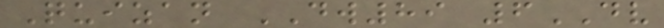Quizan DW89 6DV
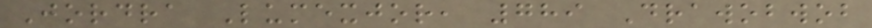Jordra Lumexjor, 789 Drawobwob
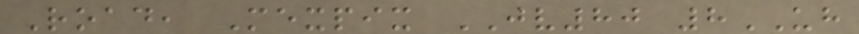Road, Mexpix JV80 8UH
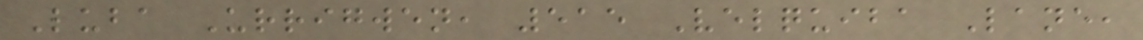Luba Urrigwen, 515 Velquiba Lane,
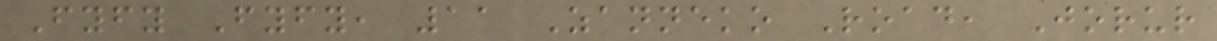Fyfy Fyfy, 11 Zanneko Road, Jorur
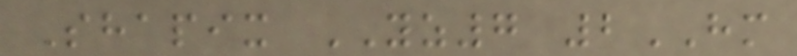Shapix YZ7 2HM
